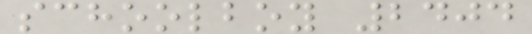schoolboy 2404
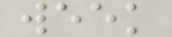week
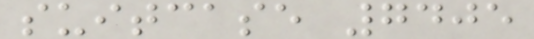suitcase 7405
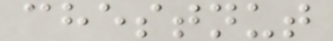chestnut
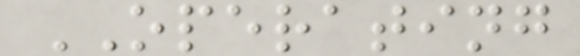OPERATING
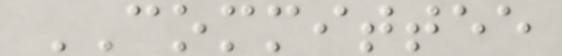COMMITTEE
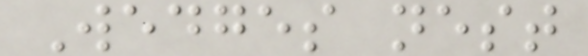Wedges nest
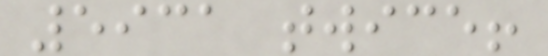5931 twice!
